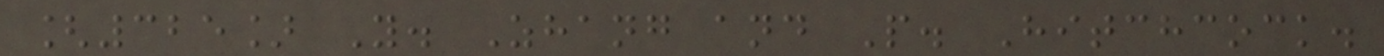[325] Y. Zhang and P. Hitchcock.
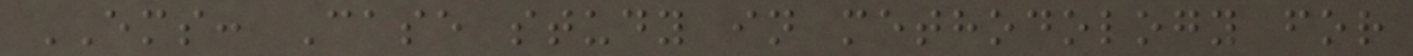EMS: Case study in methodology for
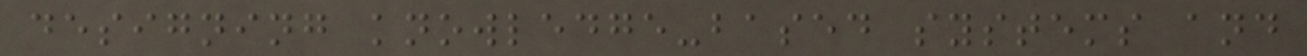designing knowledge-based systems and
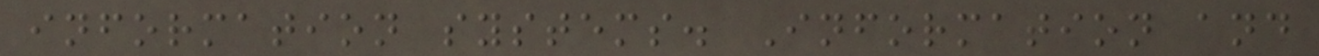information systems. Information and
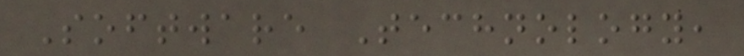Software Technology,
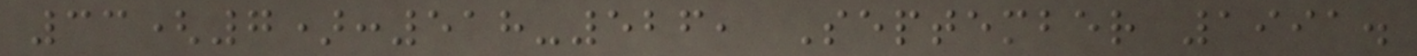33(7):518-526, September 1991.
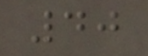40
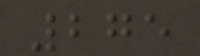275
